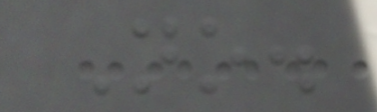No.
